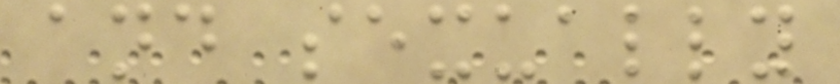and sexually
